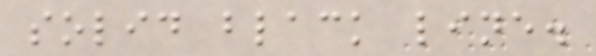solid black line.
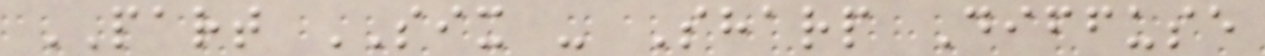PART SIX - Sharp Diffuse
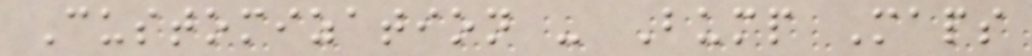Customization - Bump Maps
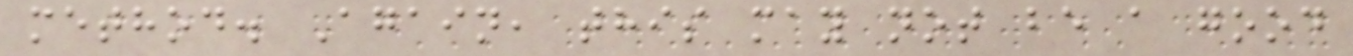method. Again, this may not be a good
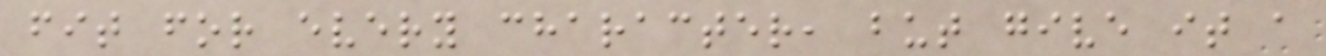fit for every character, but give it a
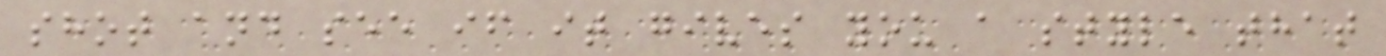shot and see if it gives you a style that
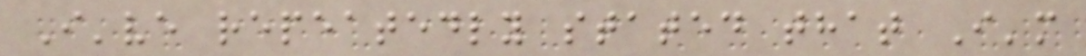I've repeatedly stated that I'm
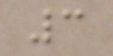3
